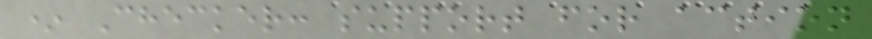* Checker: support for action
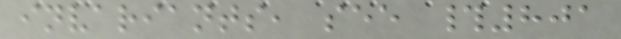invariants, see #801
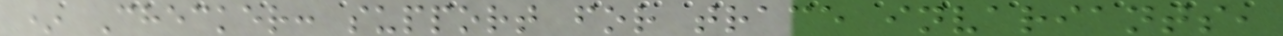* Checker: support for trace invariants,
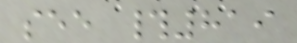see #819
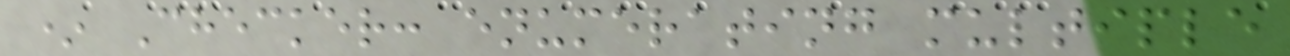* Checker: enumerating multiple
